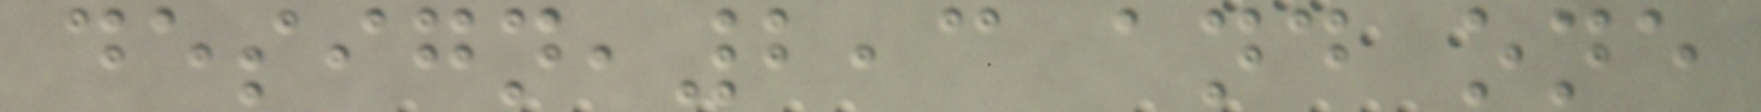design,2,3 and one
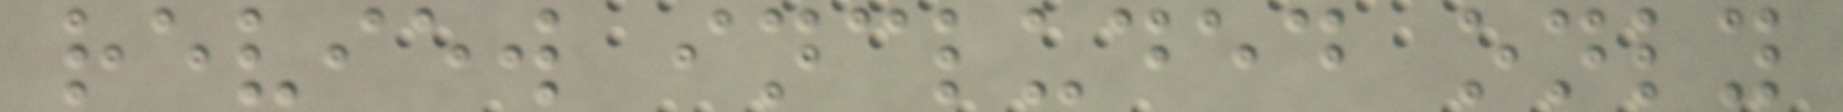review included only
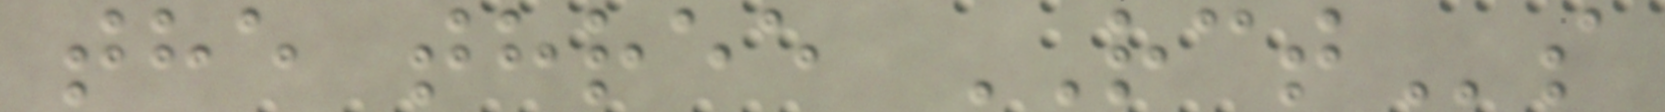the three RCTs
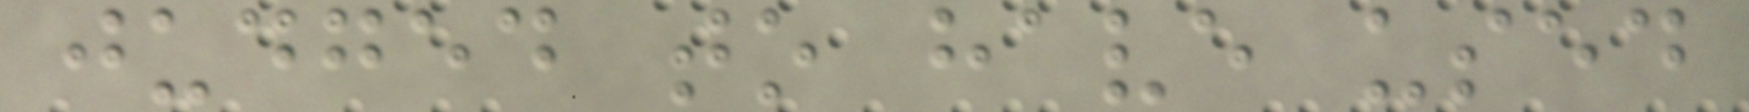judged to have used
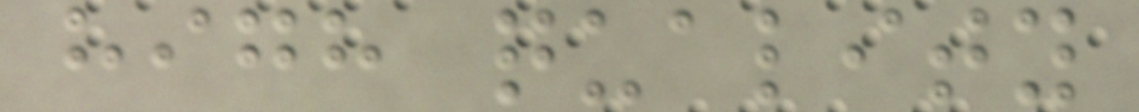high quality
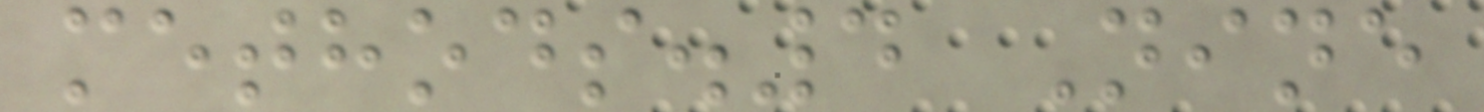methods.4 Nine
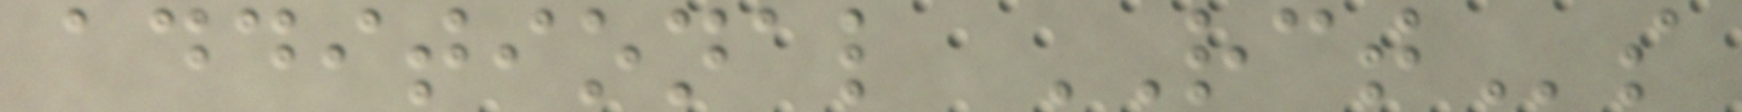additional RCTs
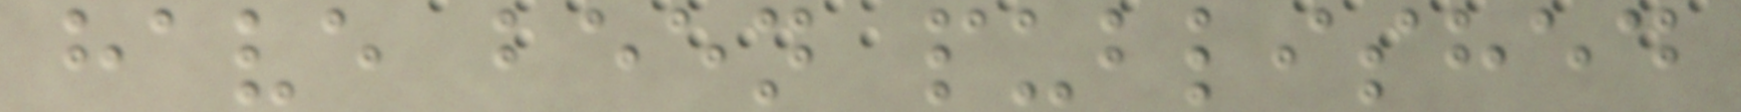have been published
